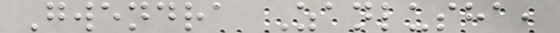Gwendra Zanlusha,
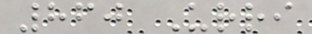860 Urri
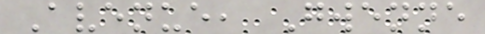Avenue, Gwenne
